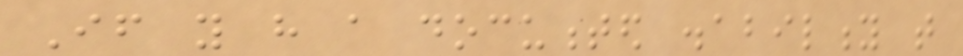If you have a documented disability that
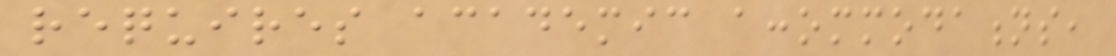requires academic accommodations,
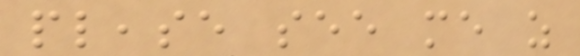please see me as
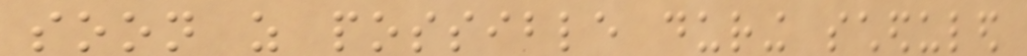soon as possible during scheduled
